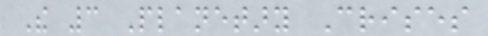The 3 Planetary Crises
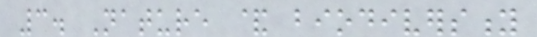3. Nature & biodiversity
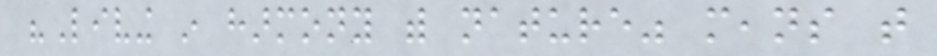"Living in harmony with nature" means that
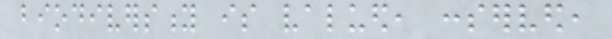biodiversity is valued, conserved,
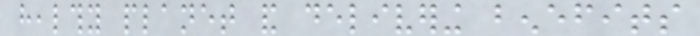healthy planet and delivering benefits
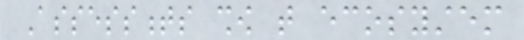Assessments show that ecosystem
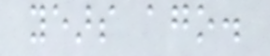years ago.
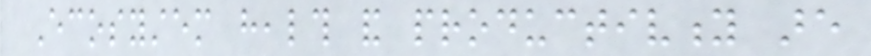Ecosystem health and productivity are
